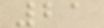21
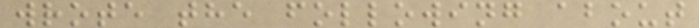wrote the following about
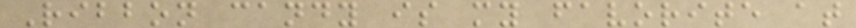Ribbon candy is my favorite at
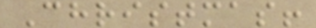Christmas!
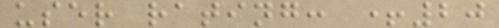user rating: +20
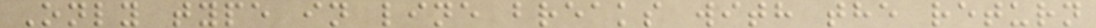Only type in line breaks with the return
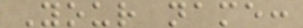Your name:
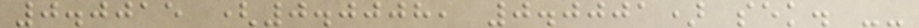0.0015 (0.0008, 0.0001) sek. --
